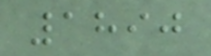1890
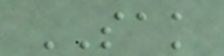SAK
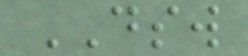DSW
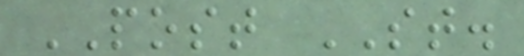POST ST.
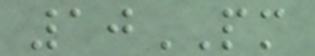10PM
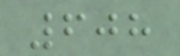608
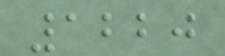1220
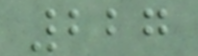227
